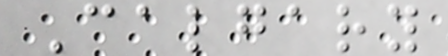Calgary
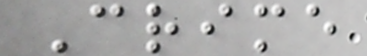Crime
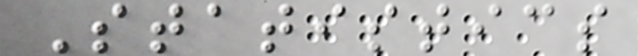Statistics
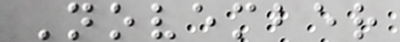November
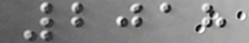2018
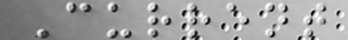Current
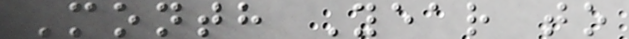Month Year to
